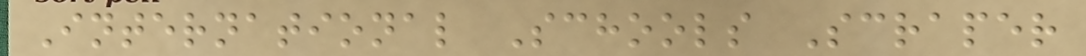International Schools Scraper
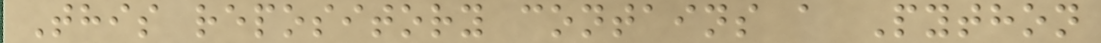This repository contains a Python
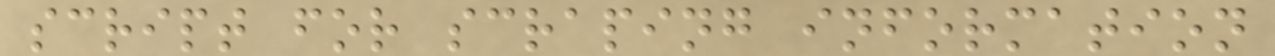script for scraping information
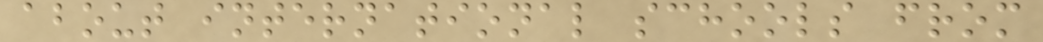about international schools from
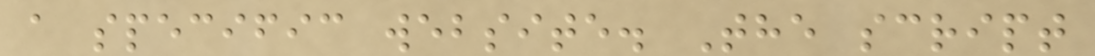a specific website. The script
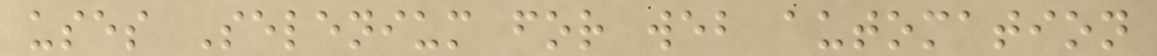uses Selenium for web automation
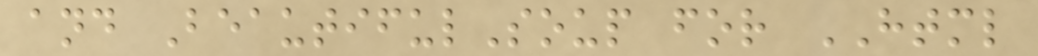and BeautifulSoup for HTML
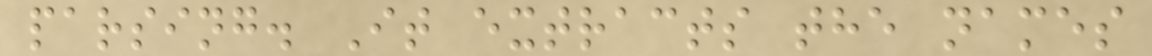parsing. It extracts the names
